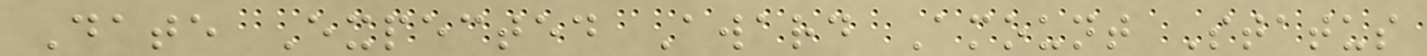Date Expected Award Amount Status
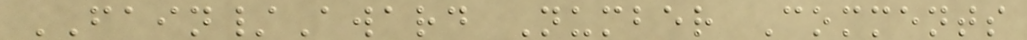FAIN/Award Number Comments
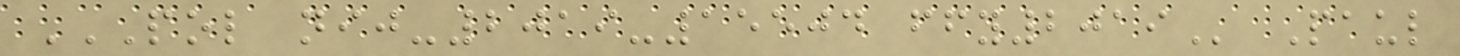POL NIJ-2019-15504 FFY2019 Paul
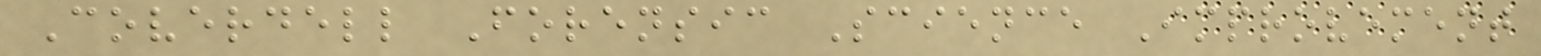Coverdell Forensic Science Improvement
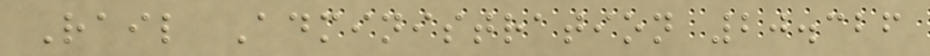Rail Administration 20.326
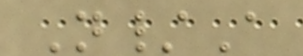N/A
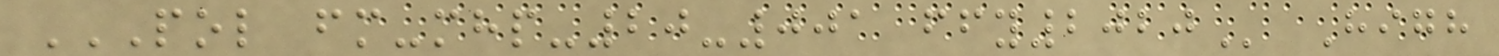POL FM-MHP-20-001 FFY2020 High
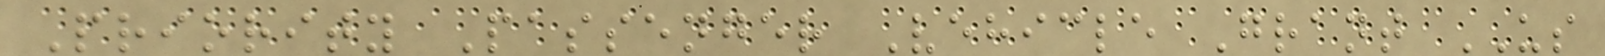Priority Passenger Vehicle Grant US
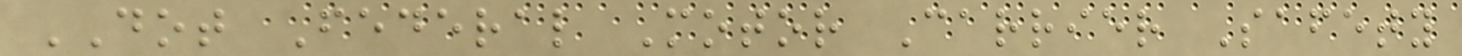DOT Federal Motor Carrier Safety
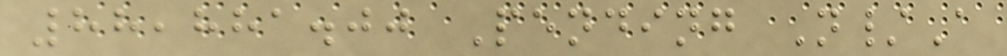88,881.00 Pending N/A
